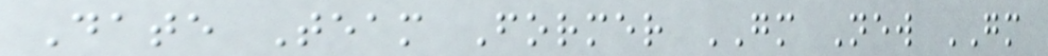Date Team Former GM New GM
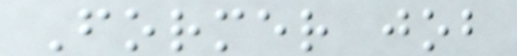Former job
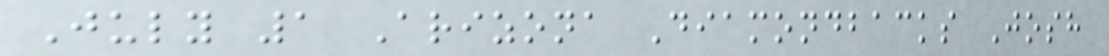July 1 Arizona Diamondbacks Josh
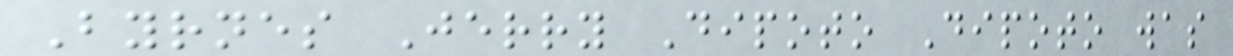Byrnes Jerry Dipoto Dipoto was
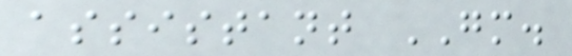assistant GM.
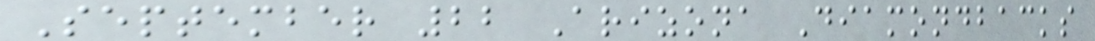September 22 Arizona Diamondbacks
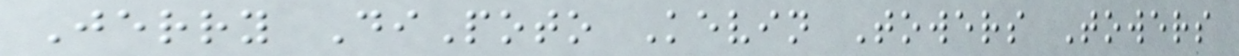Jerry DiPoto Kevin Towers Towers
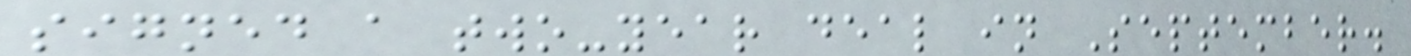signed a two-year deal in September.
